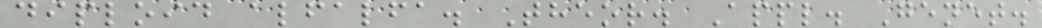diploid alfalfa. Theor. Appl. Genet.
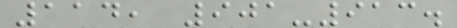114, 901-913.
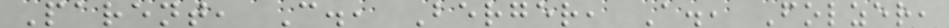Parent, C., Berger, A., Folzer,
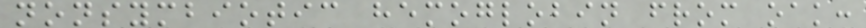nonsymbiotic hemoglobin from oak:
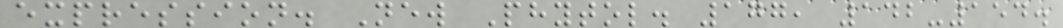expression. New Phytol. 177, 142-154.
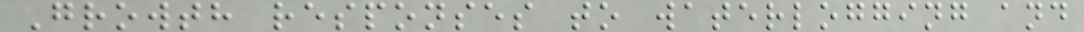Growth responses to waterlogging and
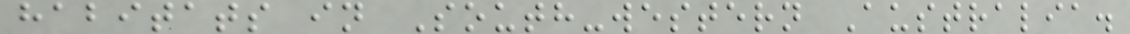habitats in South-western Australia.
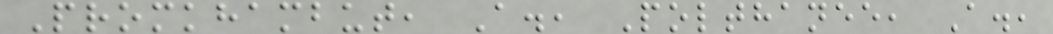Promkhambut, A., Polthanee, A.,
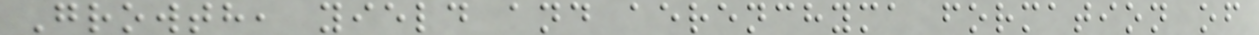Growth, yield and aerenchyma formation of
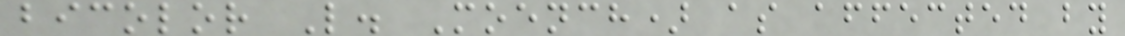bicolor L. Moench) as affected by
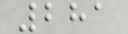281
